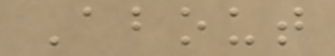About
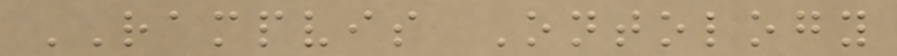RAMPVIS Ontology
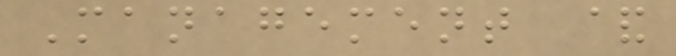Management &
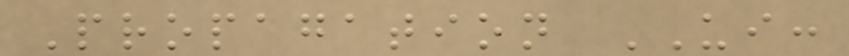Propagation UI:
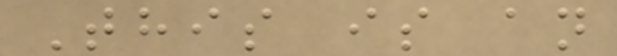This is an
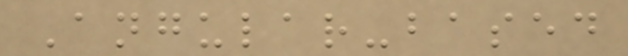Angular-based
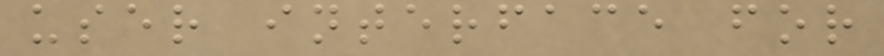user interface for
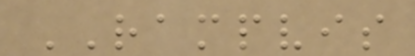RAMPVIS
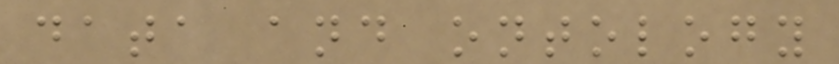data and ontology
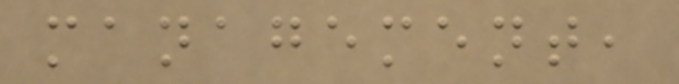management,
